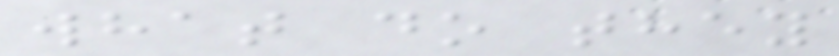what do they
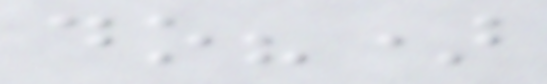do?)
